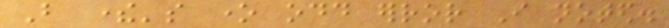But there's one odd error I noted.
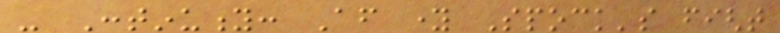- Continuity: After young Spock's fight
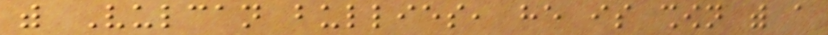with Vulcan bullies, he is shown with a
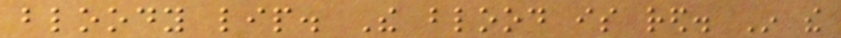bloody lip. The blood is red. In the
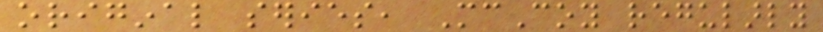original series, McCoy regularly
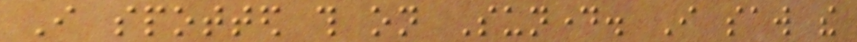I spotted this on Sunday. I saw the
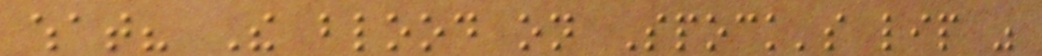what? The blood on Spock's lip was
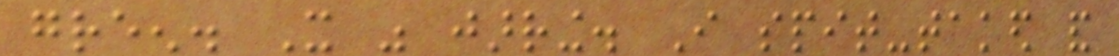green. It was jarring. I spit-taked and
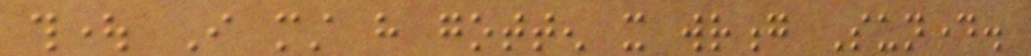thought I must have gotten it wrong Sunday.
